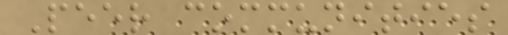Peer communities
